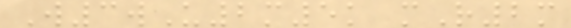W3wU2m5k mR2m
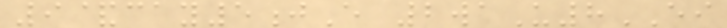9&cay5jE 2waU8EI
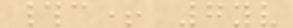#c+ 7yv
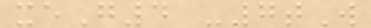xeG4 -7tW
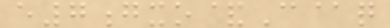e7gxo&C@q
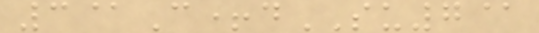3@C+dSU7@
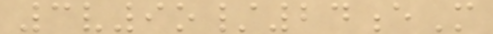3v9o/24eM
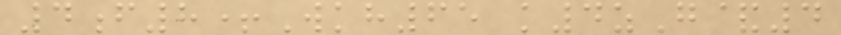4f8+Wkh65 k4zG&4
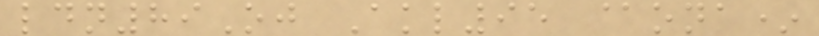ldn89Oj Akl95 @ona*
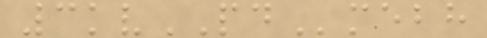3kvPDmebh
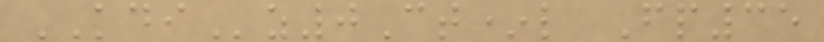KDIz0Ct*l Fp35
